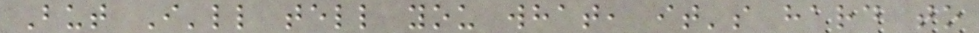But I'll tell you what, it's hard to
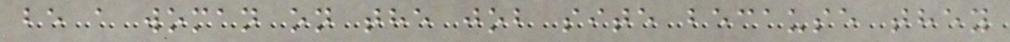be a woman on the job site because they
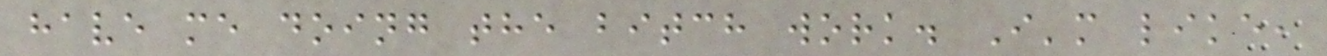have me doing the bitch work. I'm like,
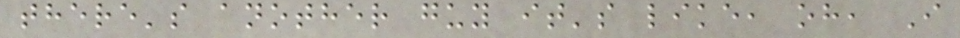there's another guy it's like, oh, I
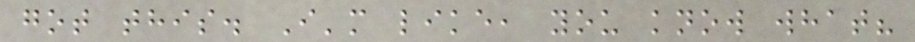got this. I'm like, you know what?
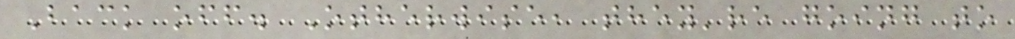Back off. Otherwise, they're going to
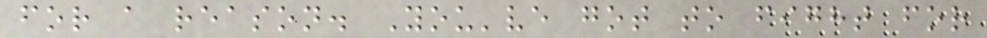for a reason. You've got to fight for
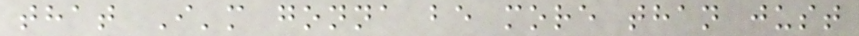that I'm gonna be more than just
